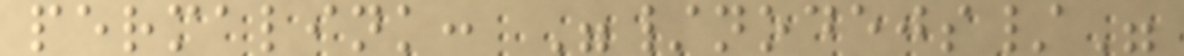permalink: "/nodejs/"
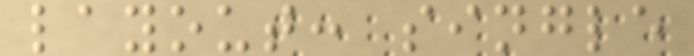layout: single
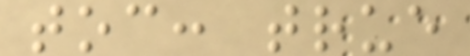toc: true
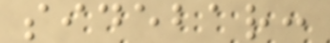sidebar:
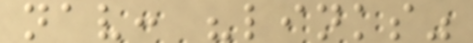nav: "links"
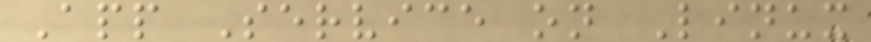App Service on Linux
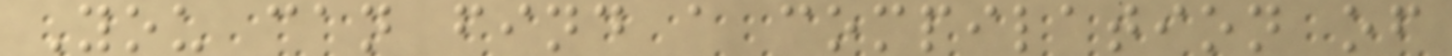You can find a compilation of
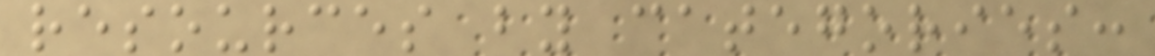resources by categories:
